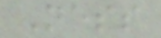Ness
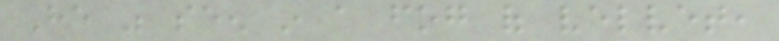He was seen in a fog of velvet,
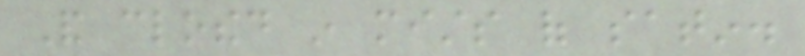And clothed in mists of satin.
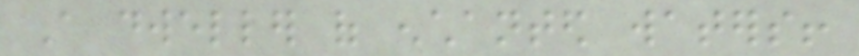A dweller of enchanted waters!
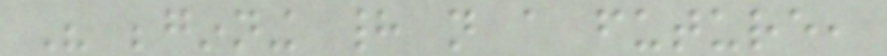His beginning had not a future,
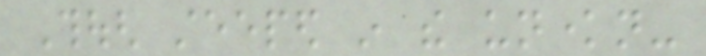Though steeped in the unknown-
